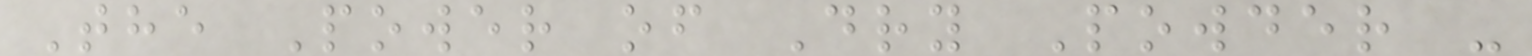The Power of Dry Powder -
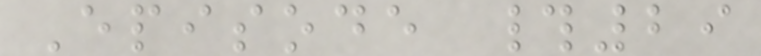Episode #29
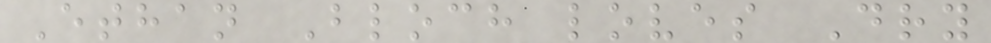Ethan Bloch loves Dry
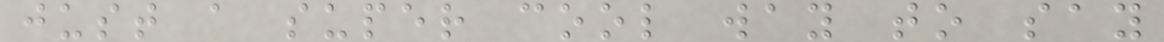just a super cool way to say
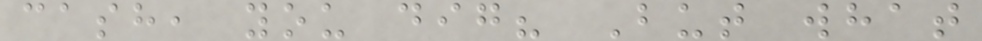cash, you dig? But what
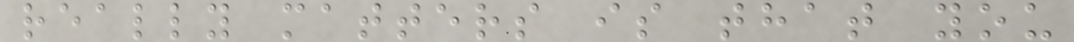really matters is that you
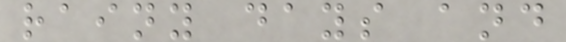rainy days and
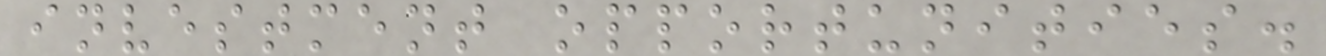investment opportunities.
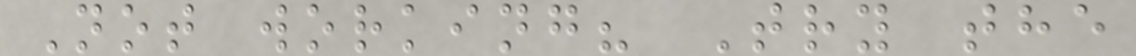Not working? Try the
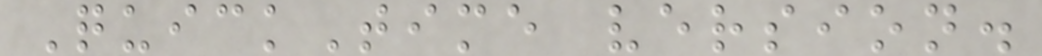QuickTime version.
